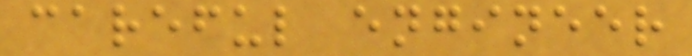careful engineer
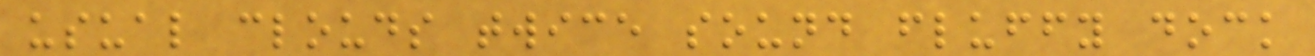usual clouds twice sound fluffy dock
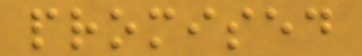promised
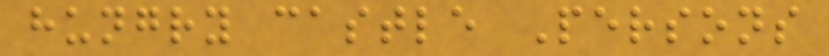hungry castle Persons
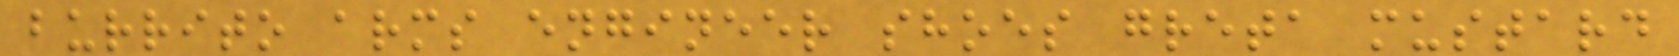burrito arms engineer shoes greta mustard
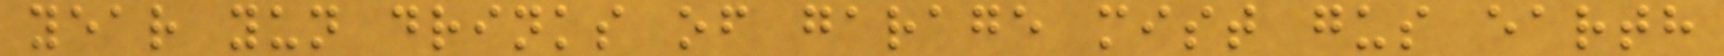year yun drinks of garage mist gus earth
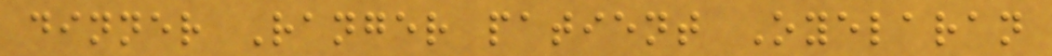dinner Ranger patient Oyelaran
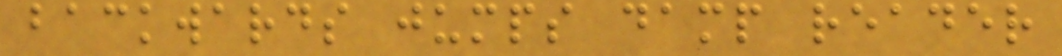backwards jumps damp reader
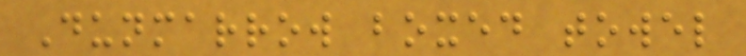Dunmarrow boxed towel
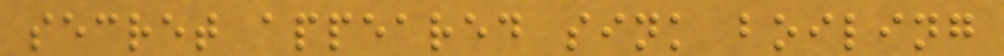secret appeared sink boiling
